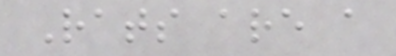Rats are a
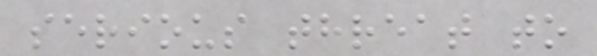serious threat to
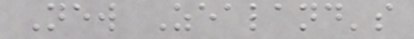New Zealand's
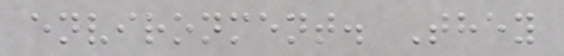environment. They
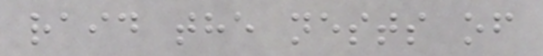raid the nests of
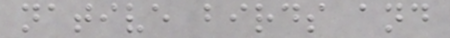native birds and
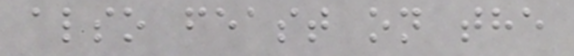also feast on the
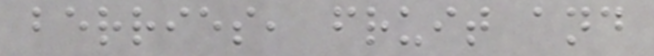berries, fruit and
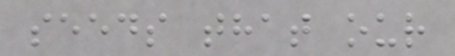seeds that our
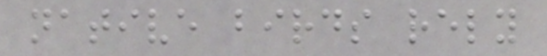native birds rely
